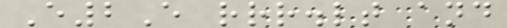E2E rrr.lt and
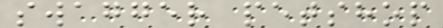swagger petshop
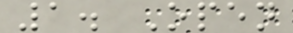1. Open
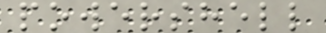powershell
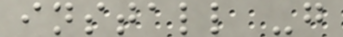install -g
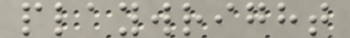playwright
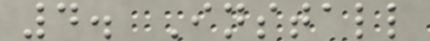4. Install
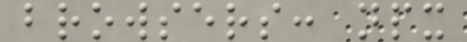browsers: npx
